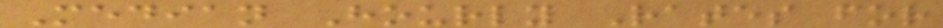Median Hourly Rates for
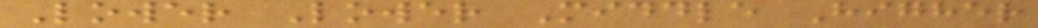Lower Lower Middle Higher
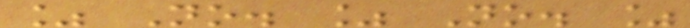% No. % No. %
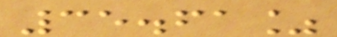35.61%
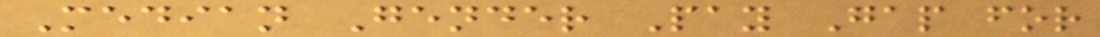Median Gender Pay Gap for
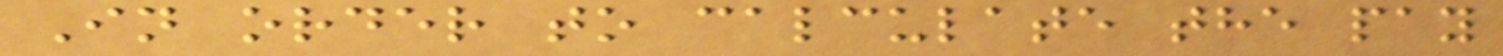In order to calculate the pay
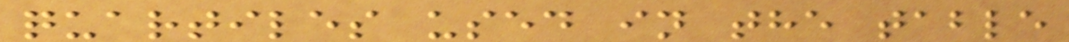quartiles used in the table
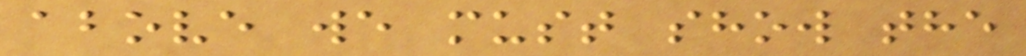above we must show the
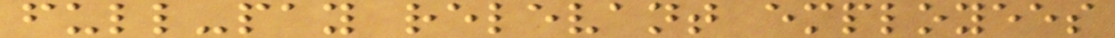full-pay relevant employees
